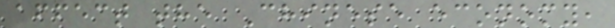affect the Chinese economy,
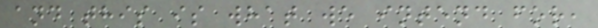and this is what we intend for,
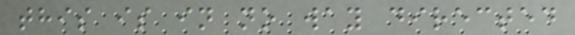this is in no way directed
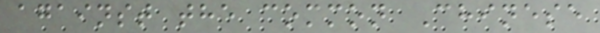against the common Chinese
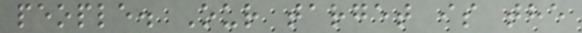people. Our target is the
